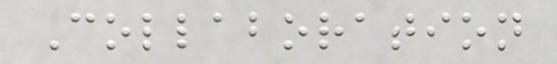Collaboration
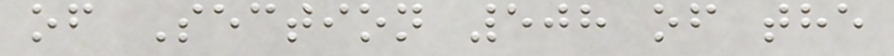of Section 508 of the
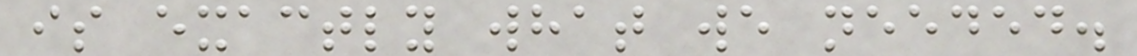is exactly what we needed.
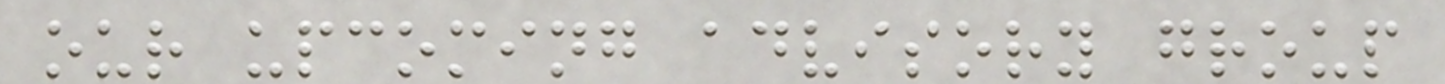our upcoming advisory group
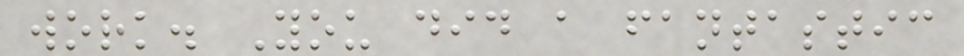work. You did a fantastic
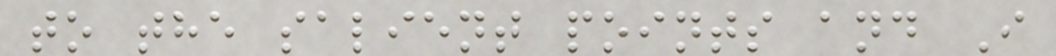to the salient points and I
